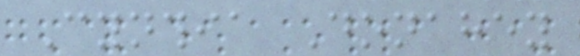Cynthia Donahey
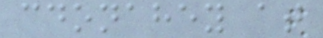cdonahey at
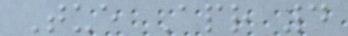Tue Apr 4
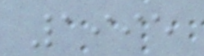1995
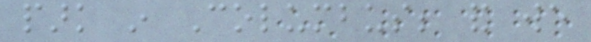park in Columbus; and we
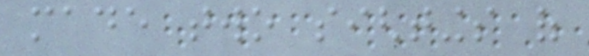made two sightings of
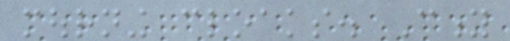mourning cloaks. City
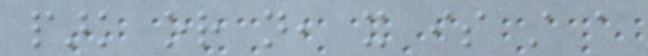park or not, it is still a
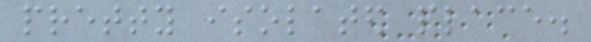pretty isolated place.
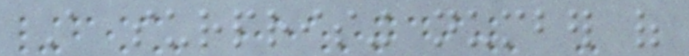A surprising number of
